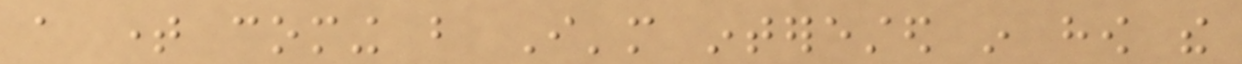a time coming but I'm interested in how the
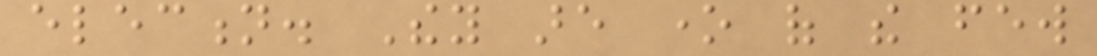election. They are one of the few
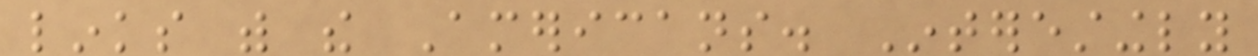links with the Americans. Interestingly
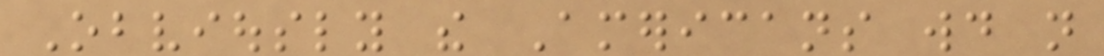Obviously the Americans would not
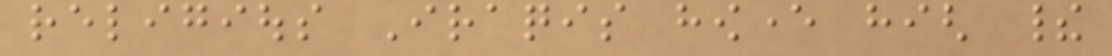religious Iraqis however high their
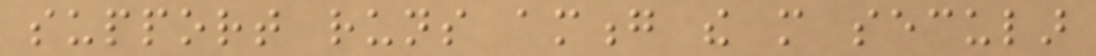support runs among the more secular
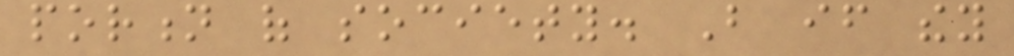portion of society. But if they
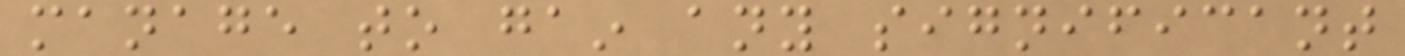manage to gain any significant
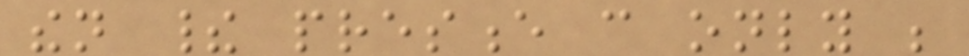then their presence can only be
